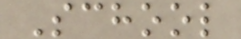School
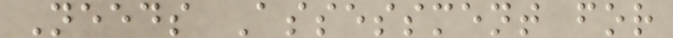Needs Assessment for
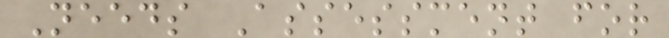Needs Assessment for
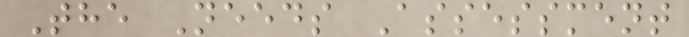The Needs Assessment
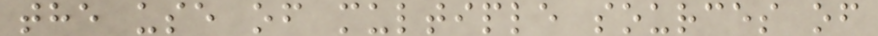the use of multiple sources of
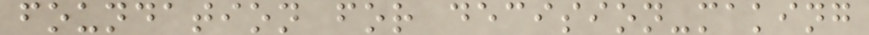foundation for decision-making
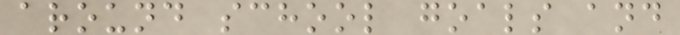around school goals and
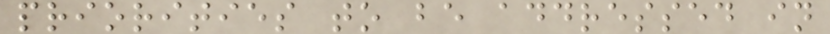priorities to be addressed in
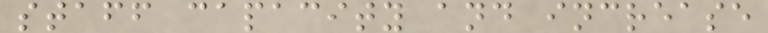staff capacity and increase
